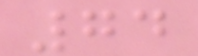74
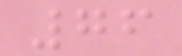76
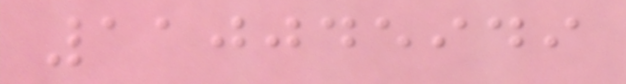110045949
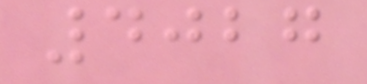4027
